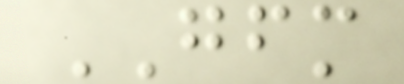GFM
